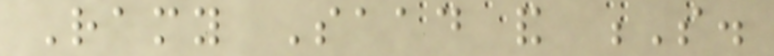Ramy Saad and S.
